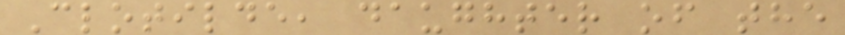Clotilde, daughter of the
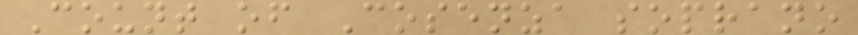Count of Cosenza soprano
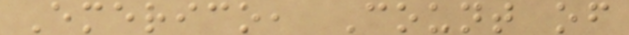Emerico, Count of
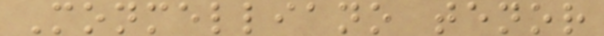Monmelliano tenor
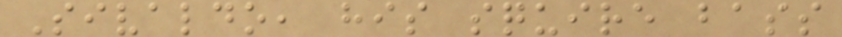Sivaldo, his squire bass
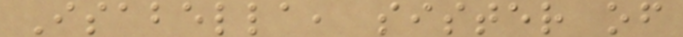Isabella, sister of
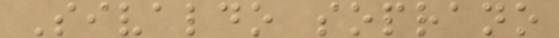Sivaldo soprano
